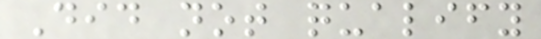Did not qualify
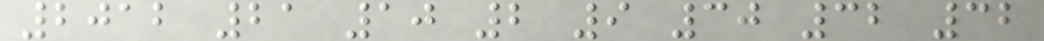2012 21 10 2 9 30 32 32
